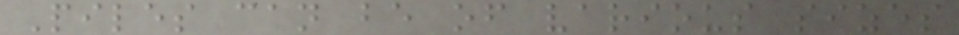Piles can be of various sizes
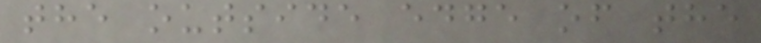the outside edge of the
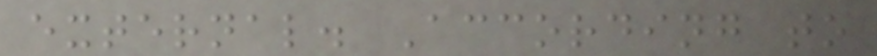external. According to
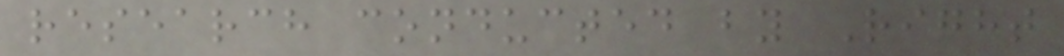research conducted by Right
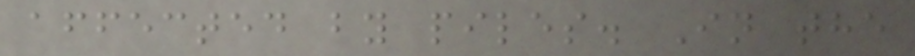affected by piles. In the
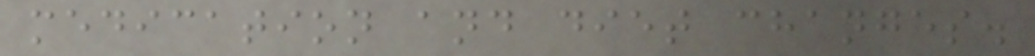medication and diet changes.
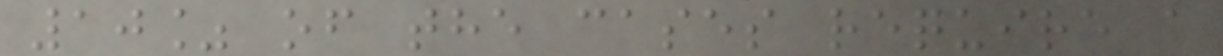10% of the cases require a
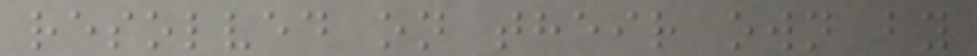resolved on their own by
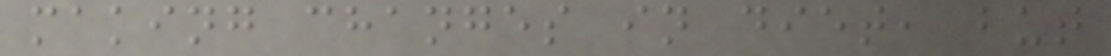making changes in diet, but
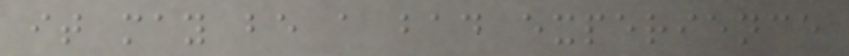it may be a bad experience
